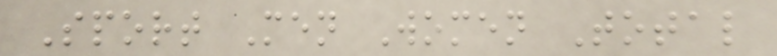Sport Men Women Total
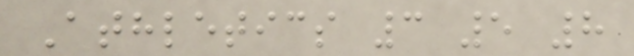Athletics 3 5 8
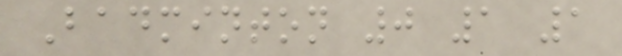Badminton 0 1 1
